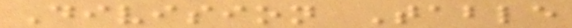Division Table
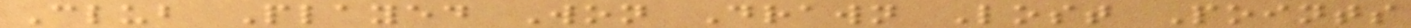Club Played Won Drawn Lost Points
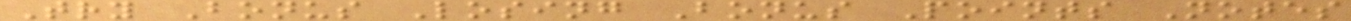Try Bonus Losing Bonus Points Notes
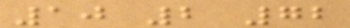10 2 72
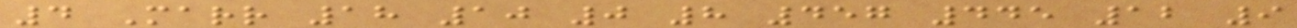4 Marr 18 10 0 8 457 445 12 9
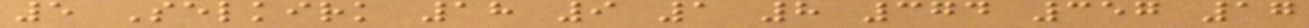5 Selkirk 18 9 1 8 374 357 17
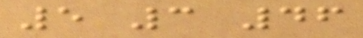5 3 46
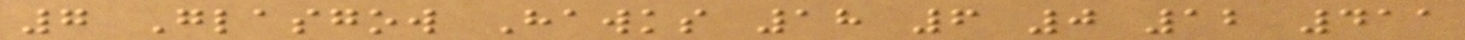7 Glasgow Hawks 18 6 0 12 411
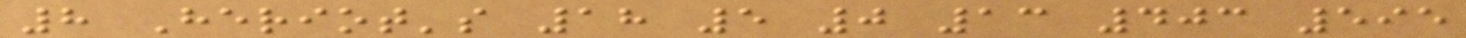8 Heriot's 18 5 0 13 403 595
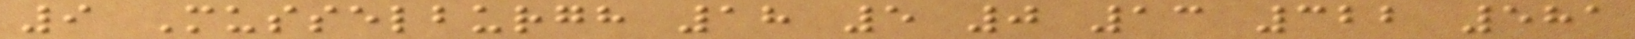9 Musselburgh 18 5 0 13 322 581
